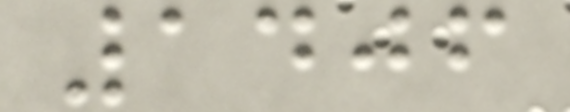1406
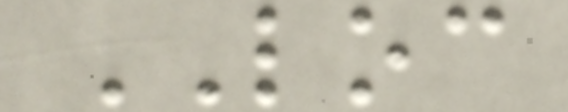LOC
